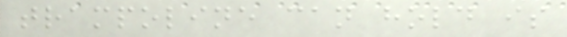trampoline can hold is
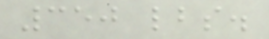350 lbs.
